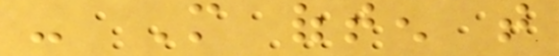- More often that
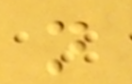not
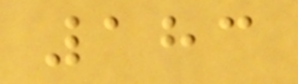183
